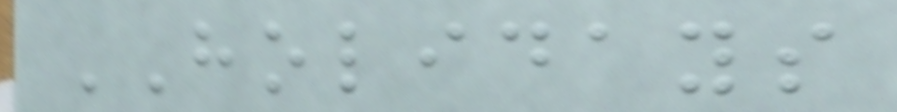HOLIDAYS
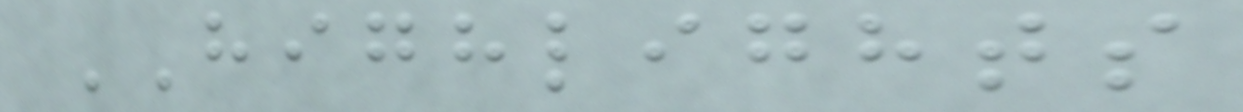HIGHLIGHTS
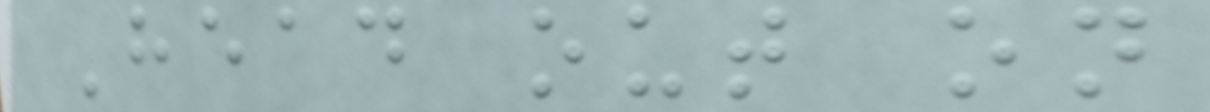Head out on
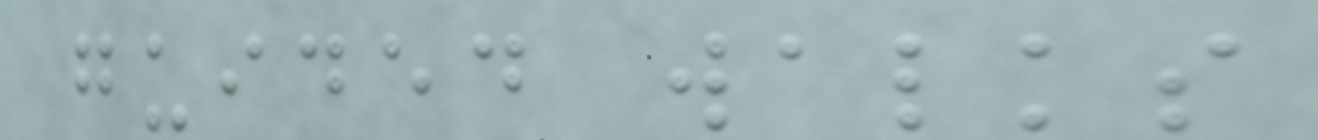guided walks
